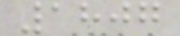1807
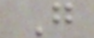G
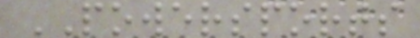POWERSPORTS
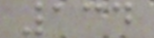134
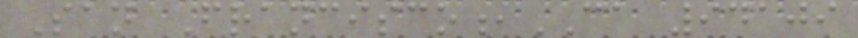San Francisco,CA 94109
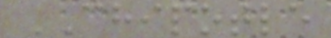CHIPOTLE
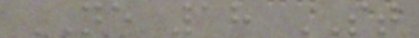NE 18 ST
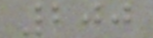200
